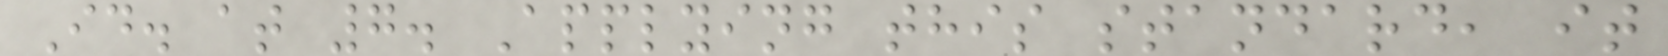Id. at 7. Applying this standard, it
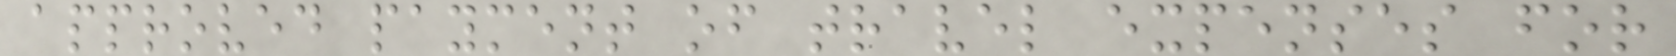approved payment of travel expenses for
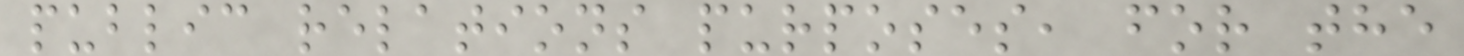public relations purposes, for the
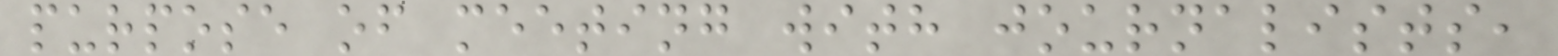purpose of meeting with journalists,
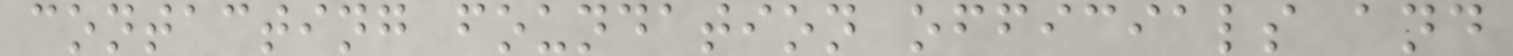contacting foundation officials and
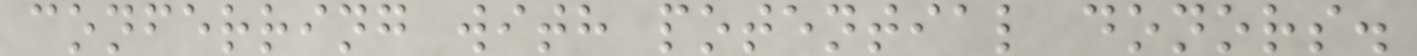conferring with potential donors.
